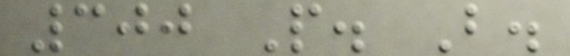300 P. B.
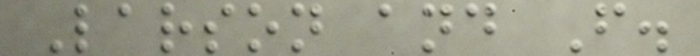Larson and F.
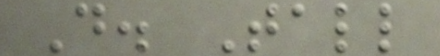D. Tall
